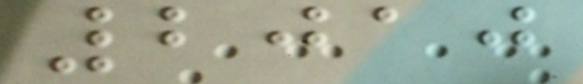2010
